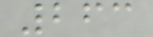263
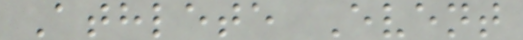Athlete Event
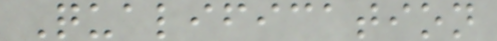Qualification
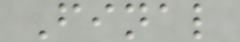Final
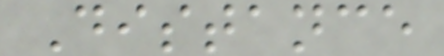Distance
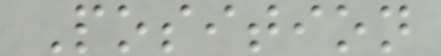Position
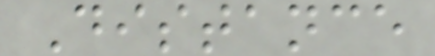Distance
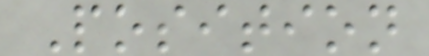Position
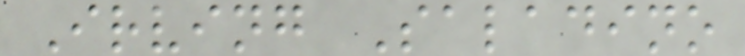Irving Saladino
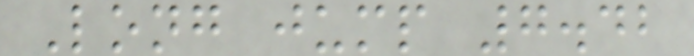Long jump 7.42
